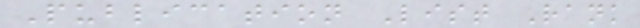Publication List Rank
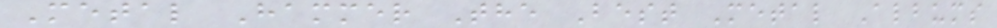Metal Hammer The Best Metal Albums
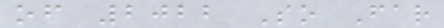of 2022 So Far
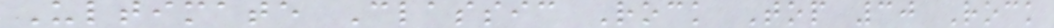Ultimate Classic Rock Top 30 Rock
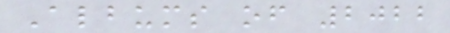Albums of 2022
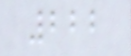222
